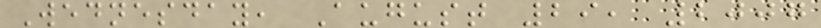Wednesday, August 29, 2007
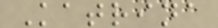Katrina
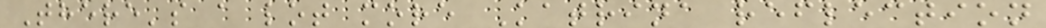There's a lot more Katrina reflection
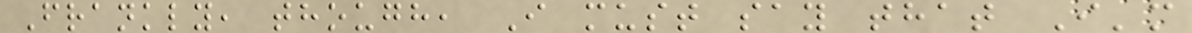Frankly, though, I must say that I'm
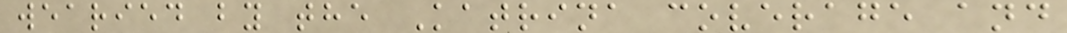wearied by the Katrina coverage and
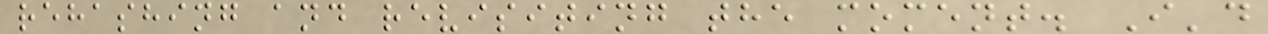rehashing and revisiting the moment. I'd
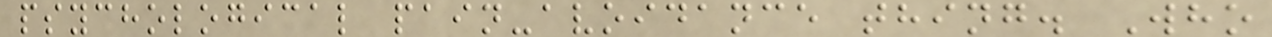psychological pain-avoidance thing. Who
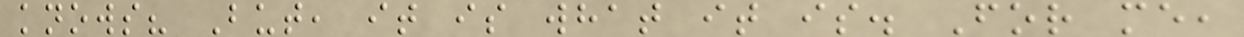knows? But, it is what it is. For me,
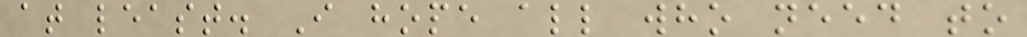at least. I hope all who need to
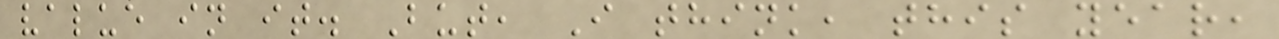value in it. But, I think, this year,
